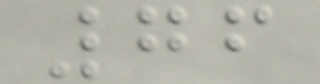76
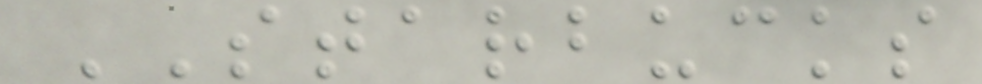STARBUCKS
